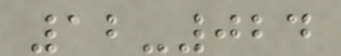12-024
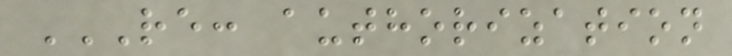RE: AUTHORIZATION
